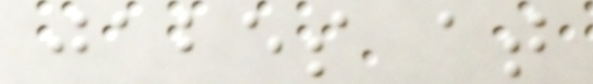jabes at
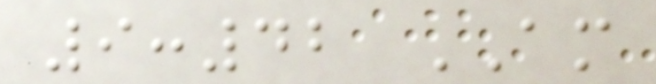9:42 AM
